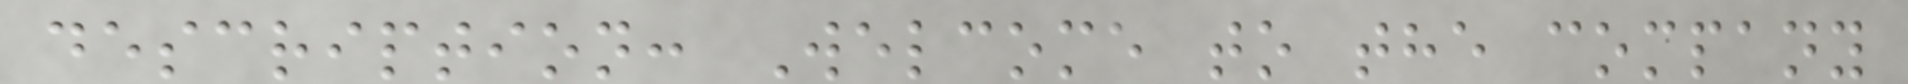description: Welcome to the company
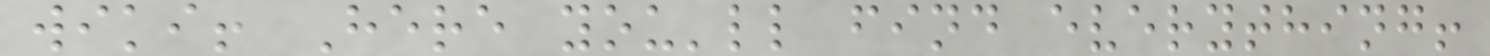wiki! Here you'll find everything!
